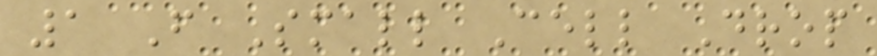1 F Small Cell Drop
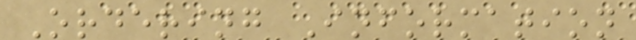Ordering Information
